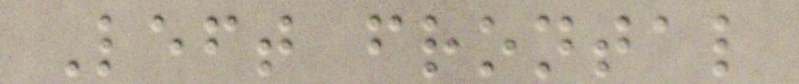Left frontal
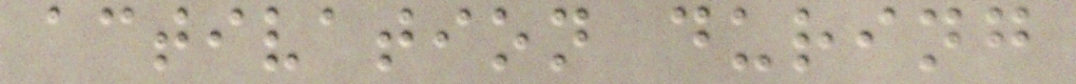activation during
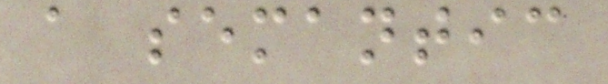a semantic
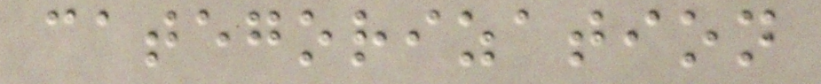categorization
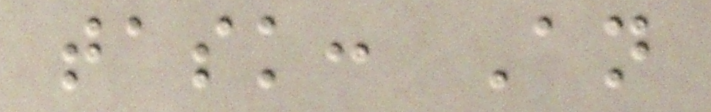task: An
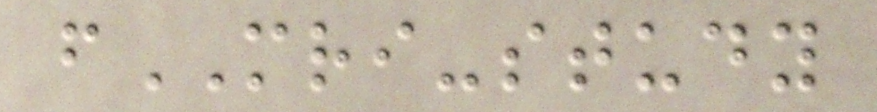fMRI-study
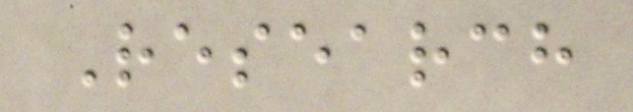Research
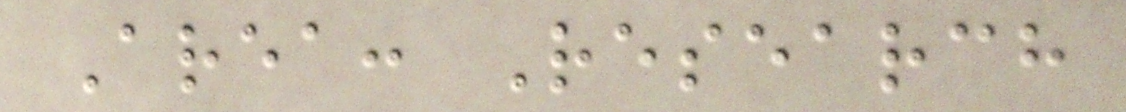Area: Research
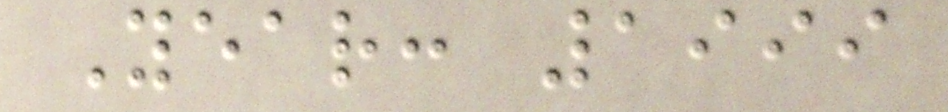Year: 1999
